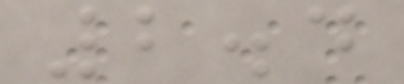2.4
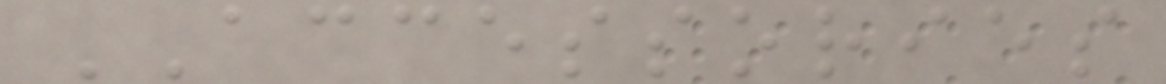ACCESSORIES
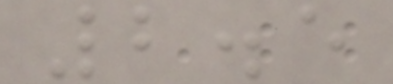2.5
